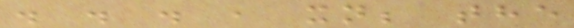. . . , xn; the
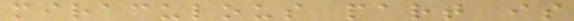miraculous part is
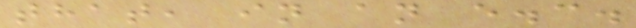that, in an e.c.
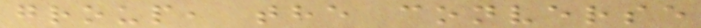group, the converse
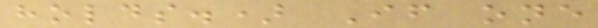holds.) If one
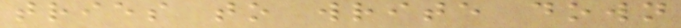tries to write down
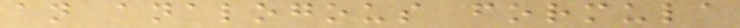an analogous formula
